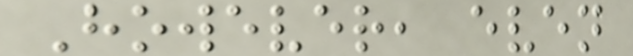However, even
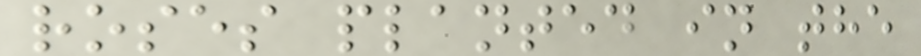roses planted in the
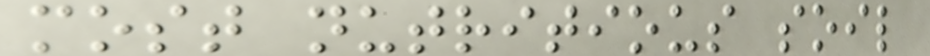most nutritious soil
